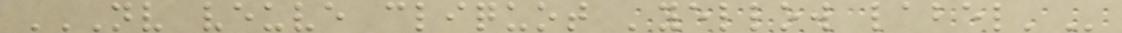NV VEUVE CLIQUOT 'YELLOW LABEL'
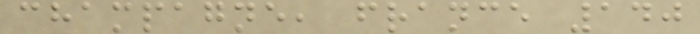champagne, france 140
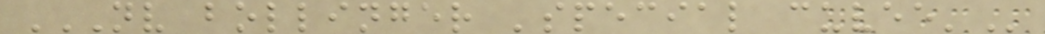NV BOLLINGER 'SPECIAL CUVEE'
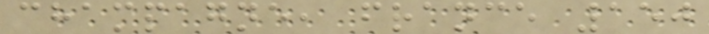champagne, france 150
